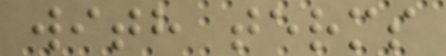with terms
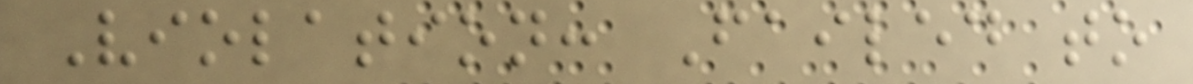Violation: Failed to
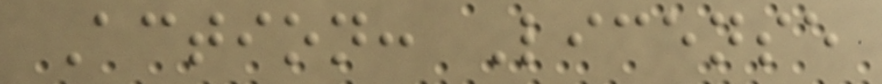Action: License
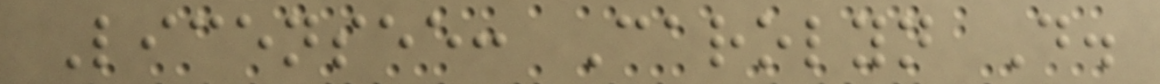Licensee: Carolyn D.
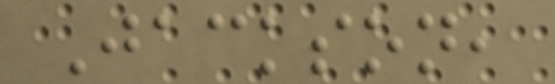Jackson,
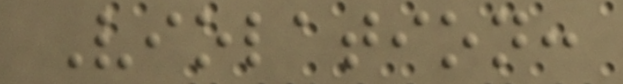Violation:
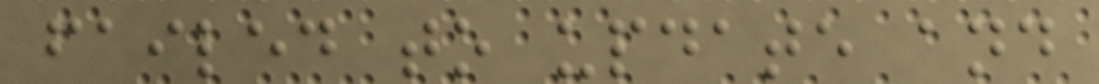failed to update and
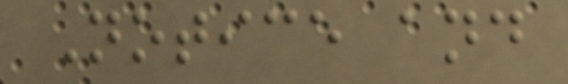Notice and
